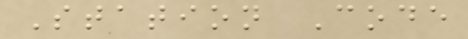Station Code
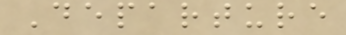Departure
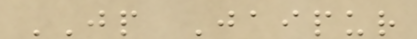JP Jaipur
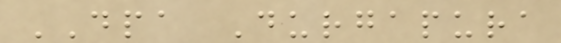DPA Durgapura
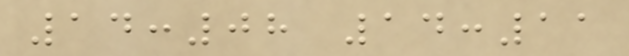14:08 14:11
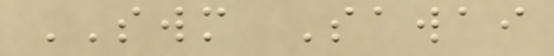SWM Sawai
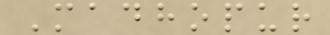Madhopur
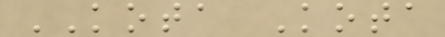KOTA Kota
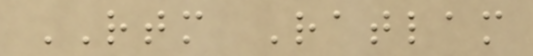RTM Ratlam
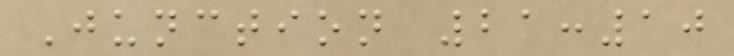Junction 21:10
